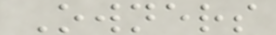Owners
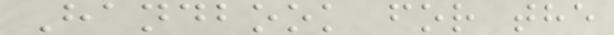Handbook for the
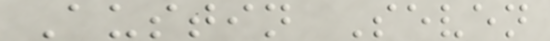Austin Seven
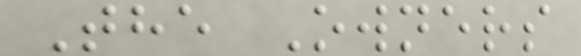The Owners
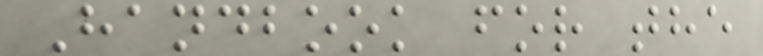Handbook for the
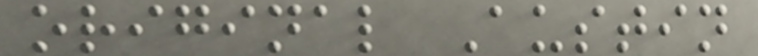original Austin
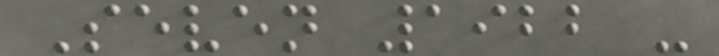Seven 1922 -
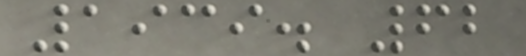1939. 62
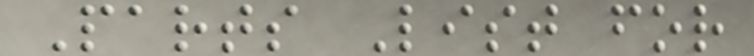Parts List for
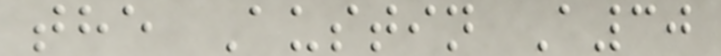the Austin A30
